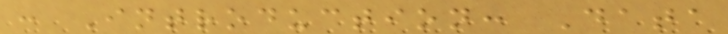: Introduction: Data
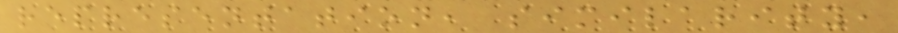representation, similarity,
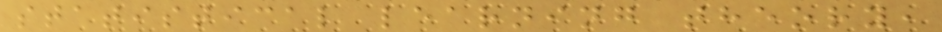statistical learning theory,
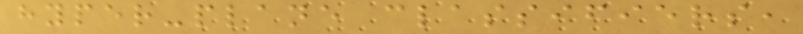hyper-plane classifiers,
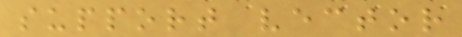support vector
